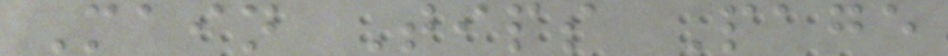Main Tips Page
